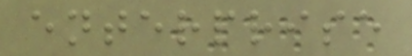enterprise
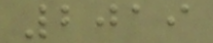2019
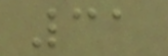31
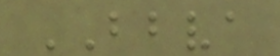BBVA
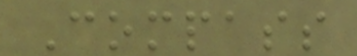Compass
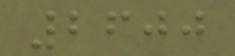2600
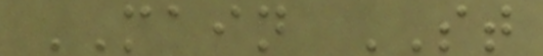MAIN ST
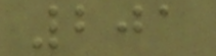201
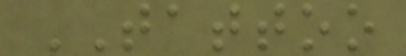TATTOO
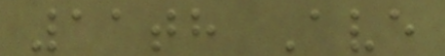11th Ave
